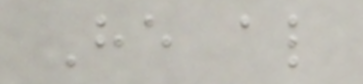He also
